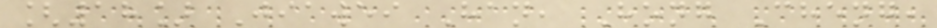[18] Jiawei Han, Hong Cheng,
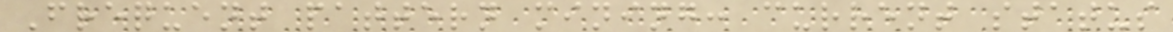Frequent pattern mining: current status
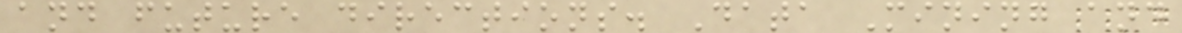and future directions. Data Mining and
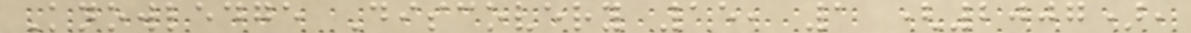Knowledge Discovery 15, 1 (2007),
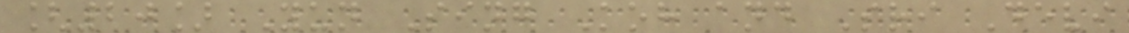[20] Yun Sing Koh and Sri Devi
